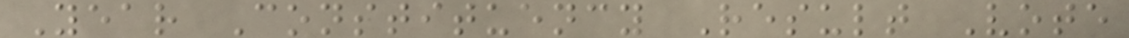Year Constituency Result Vote
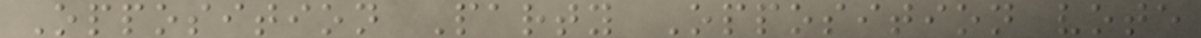Opposition Party Opposition vote
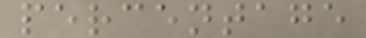percentage
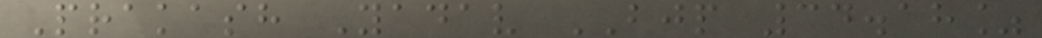Prakash Yadav BJP 34.18%
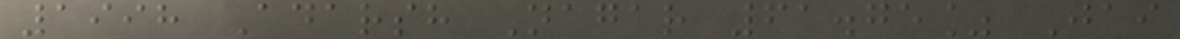1998 Adarsh Nagar 61.75% Jai
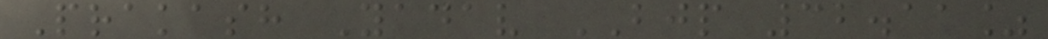Prakash Yadav BJP 32.11%
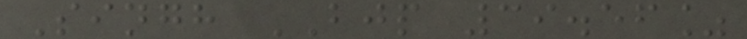Singh BJP 39.56%
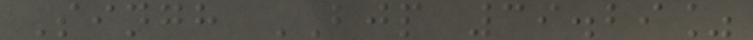Singh BJP 39.29%
